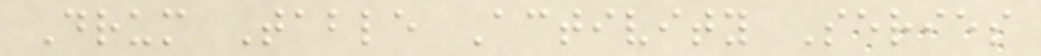Drum Table Activity Series
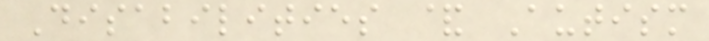Disabilities & Autism
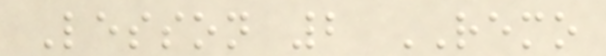Lesson 2 REMO
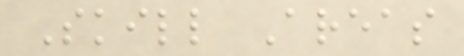Skill Areas
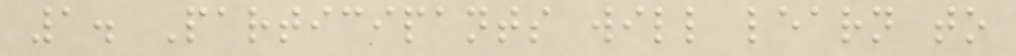1. Participants will learn to
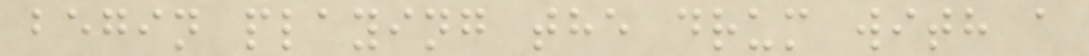begin playing the drum with a
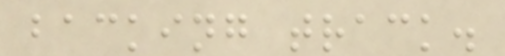backing track.
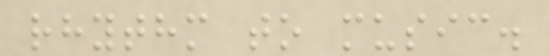rhythm to music.
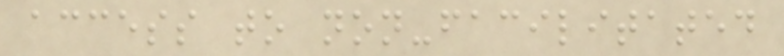access to non-facilitated
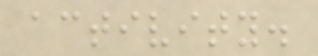activity.
